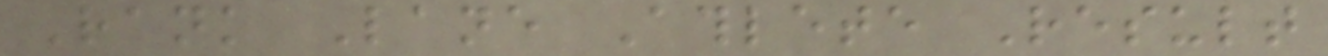Rank Lane Athlete Result
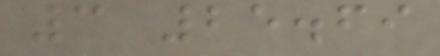3 25.69
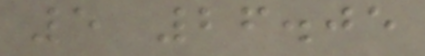5 26.05
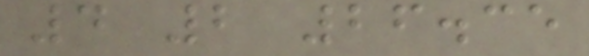4 2 26.35
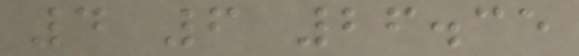4 6 26.35
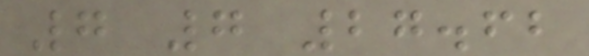7 7 27.62
